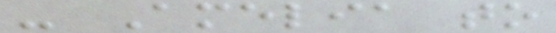- Amelia to
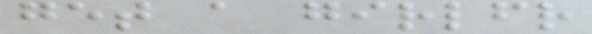get a girlfriend
